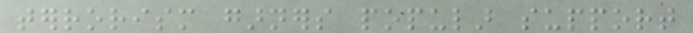terrorism garners popular support
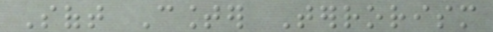Soft Counter Terrorism
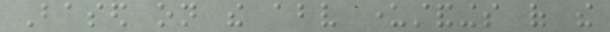Based on the above understandings of the
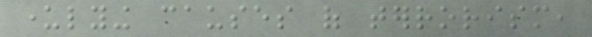underlying causes of terrorism,
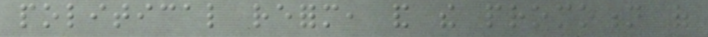political reform, and the promotion of
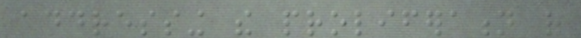addressing the proliferation of
